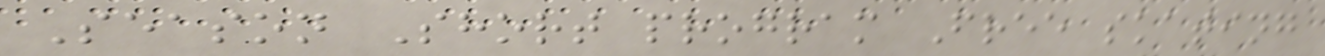Season Short program Free skating
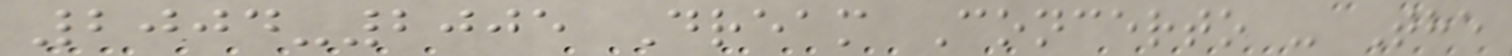2004-2005 Dream Concerto - The
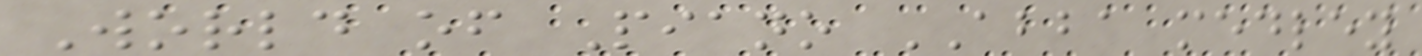World of Piano ABBA medley
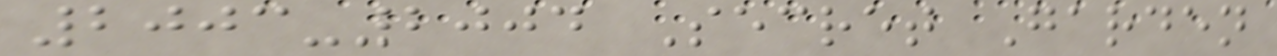2003-2004 Secret Garden
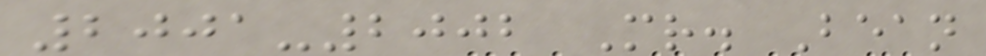2001-2002 Mr. Bean
